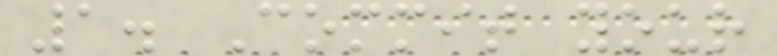1. Commit your
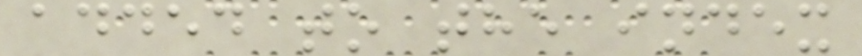added to the index
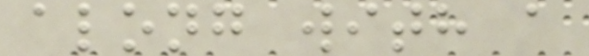along with a
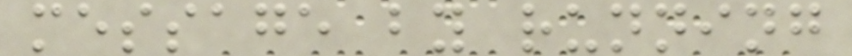message by running
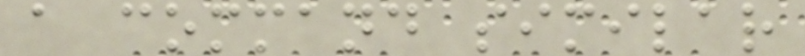a command similar
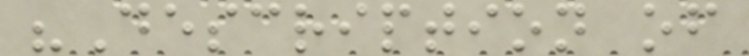"Description of
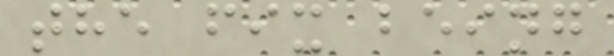the fix being
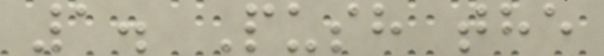1. Push the
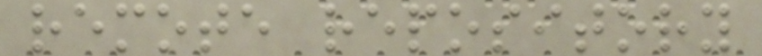remote repository
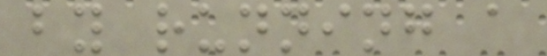by running a
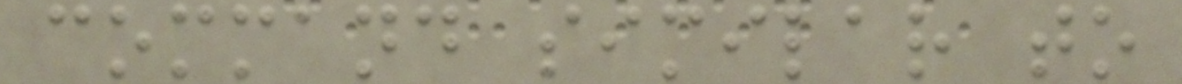command similar to
